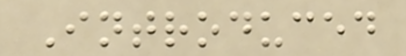Introduced
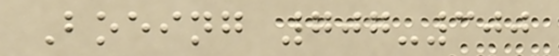Boeing 707-300
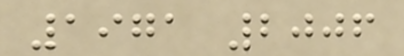1971 2006
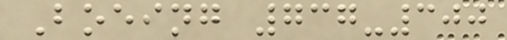Boeing 737-300
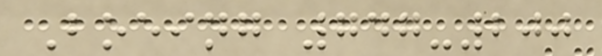Boeing 747-200
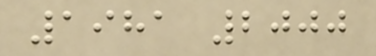1981 2000
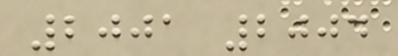2001 2004
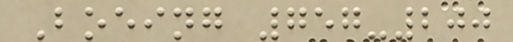Boeing 757-200
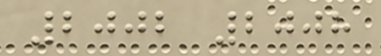2002 2008
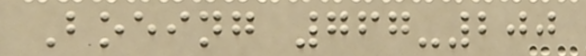Boeing 767-200
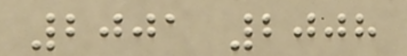2001 2008
